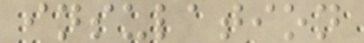insulation
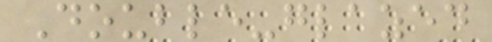Double-glazed
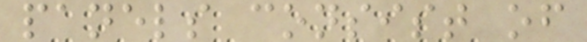panels consist of
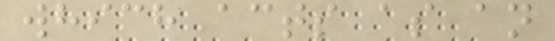which acts as an
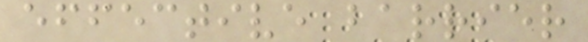effective barrier
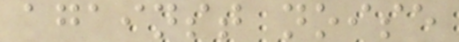against noise
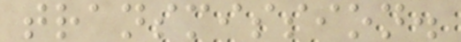transmission.
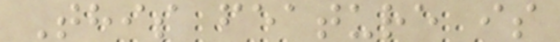This feature is
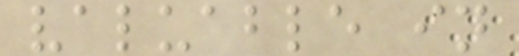valuable in
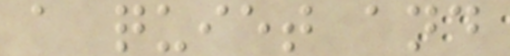a quiet and
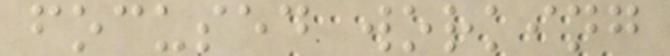focused working
